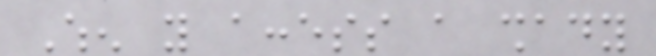When you access a shady
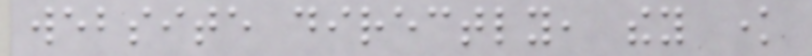website directly, they know
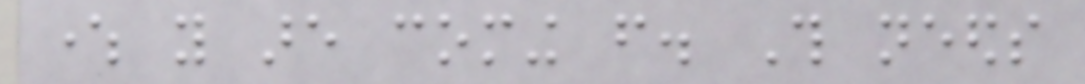where you are coming from. This needs
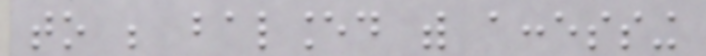to be balanced with accessing
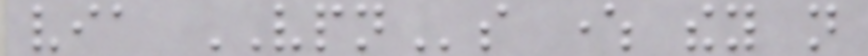via VPNs where they not
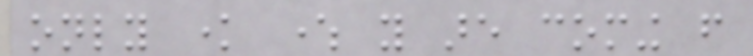only know where you are coming from
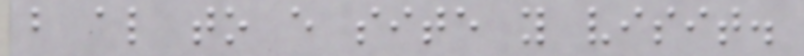but also to every site you visit.
